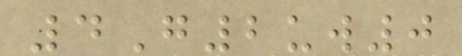4G2uw0
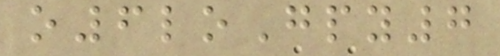o6loGpy7
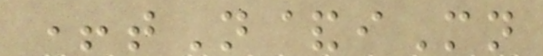+tN&iMn
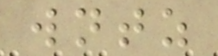wntz
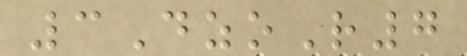3DzoR7
